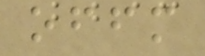offm
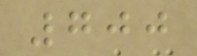700
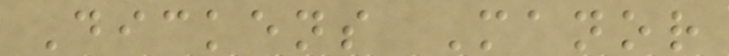Dickens Manor
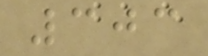303
